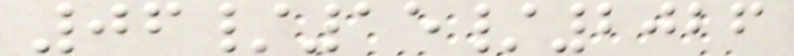06/15/2026
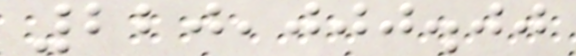220,000.00
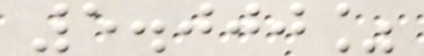5.000%
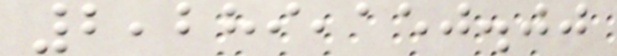2,289,150.00
